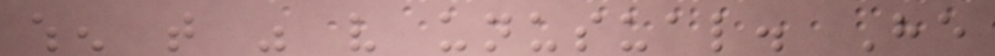when that was very unusual. He
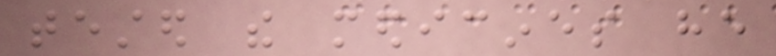tested the medicines he
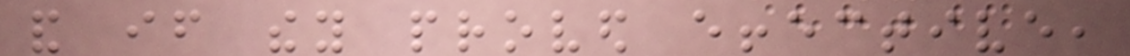and if they proved effective,
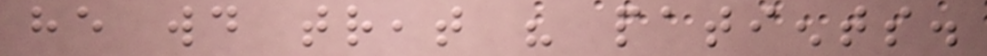he would treat his patients.
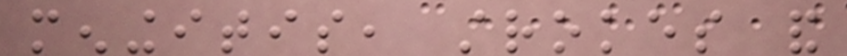meningitis, strokes and
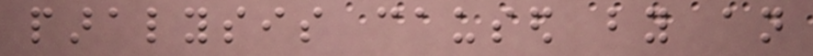paralysis caused by an
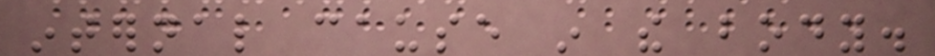internal cause in the body.
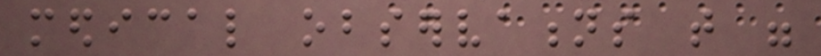medical observations that were
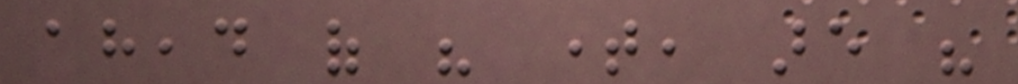ahead of his time, are his
